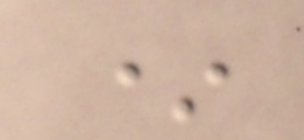*
